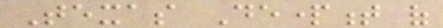Texas Department of
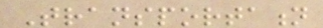Transportation
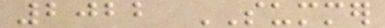2022 SUMMER
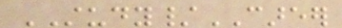STUDY/CAREER
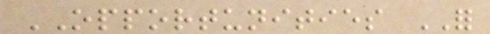OPPORTUNITIES FOR
